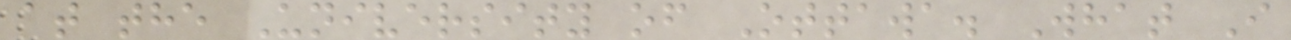at the University of Ottawa. What I
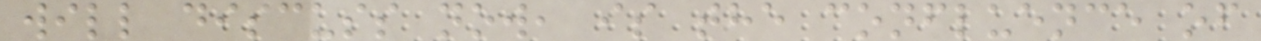will discuss now, is the confluence of
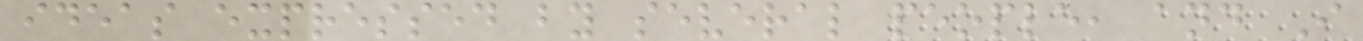ideas expressed by several people, and I
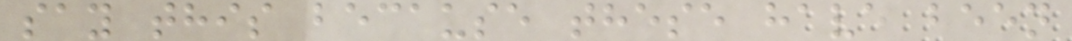say this because these have been
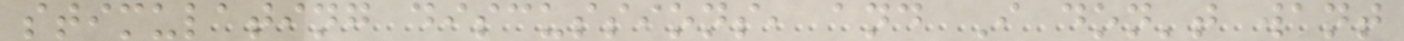stimulating discussions, and I don't want
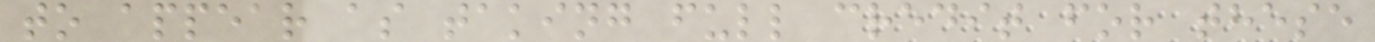to appear as taking full credit for these
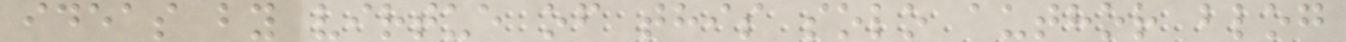ideas by virtue of this solo author blog
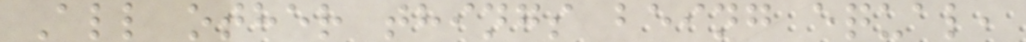All other things being equal,
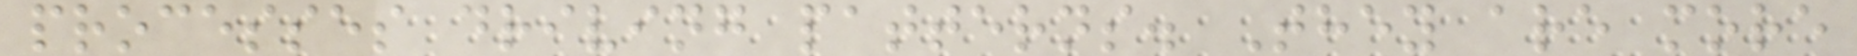processes driving patterns. They are more
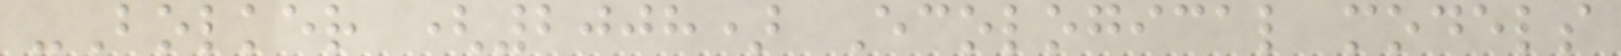-Bolker (2008) Ecological models
